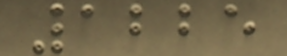1225
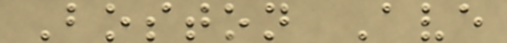Boston Ave
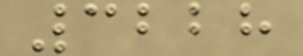3228
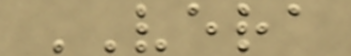VERA
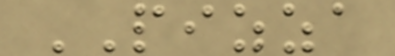PIZZA
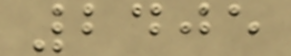2405
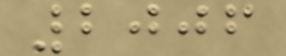2006
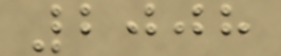2008
